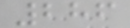286
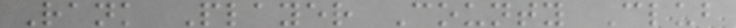Rank Player County Club
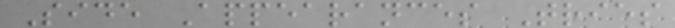Side Appearances Tries
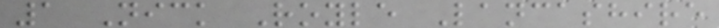1 Nick Royle Lancashire
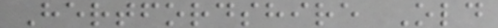Hertfordshire Old
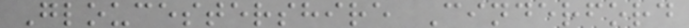Gloucestershire Cinderford
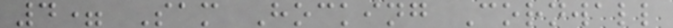4= Sam Hocking Cornwall
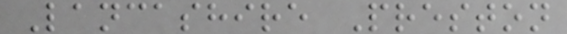Lancashire Preston
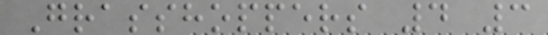Grasshoppers 4 3
